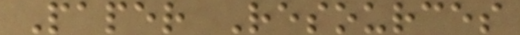Paper Resources
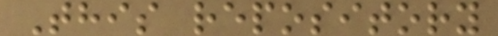This repository
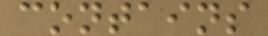contains
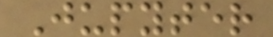Jupyter
